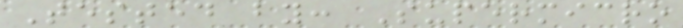Tested by: Supermicro
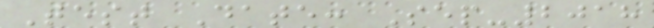Test Date: Sep-2018
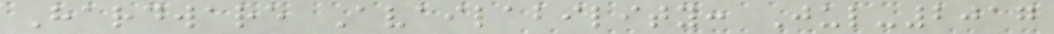Hardware Availability: Jul-2017
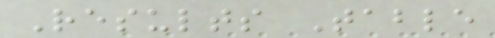Results Table
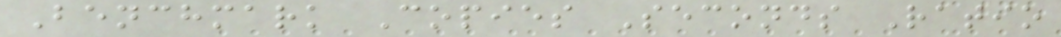Benchmark Copies Seconds Ratio
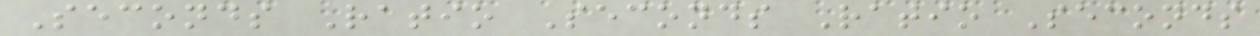Seconds Ratio Seconds Ratio Seconds
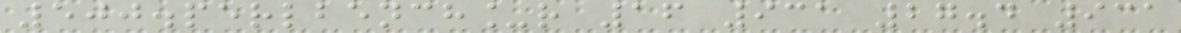500.perlbench_r 16 931 27.4 931
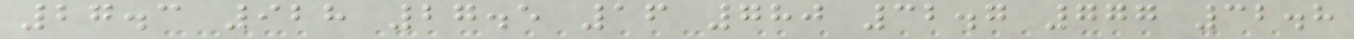27.3 928 27.5 16 780 32.7 777 32.8
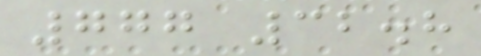777 32.8
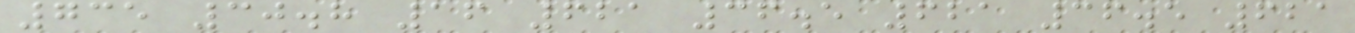735 30.8 16 621 36.5 621 36.5 621
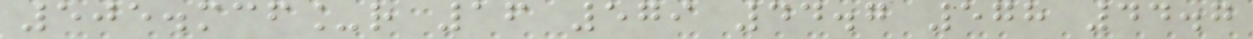505.mcf_r 16 579 44.7 578 44.7
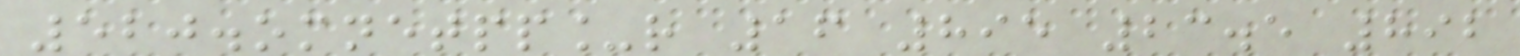520.omnetpp_r 16 895 23.5 892
